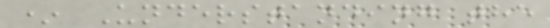* Understanding the
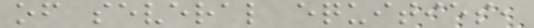of several equities,
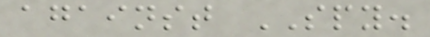against SPY.
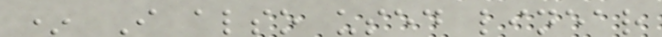* I also used linear
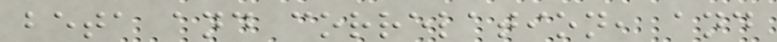beta and correlation, and
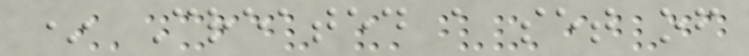* Created a set of
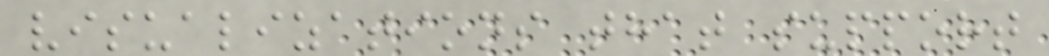visualizations that support
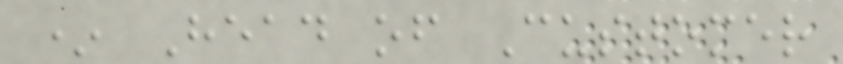* Head of Customer
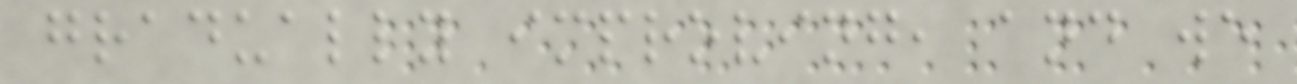gradually improving, and we
